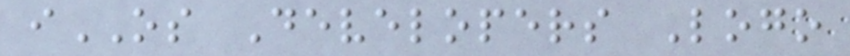iOS Developers Logo
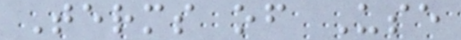Terms of Use
